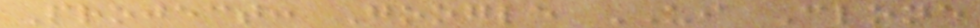Project: Google UI Clone
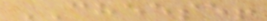CHEESE!
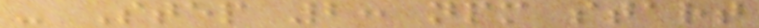- Step 2: npm start
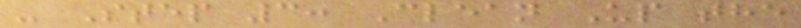- Step 3: Clean Up the
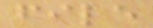file
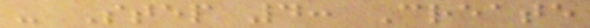- Step 4: Create
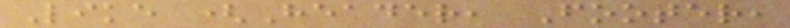Like (Header, Footer,
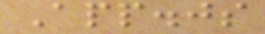App.js
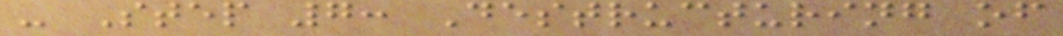- Step 7: Destructuring of
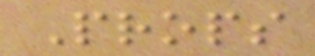Props
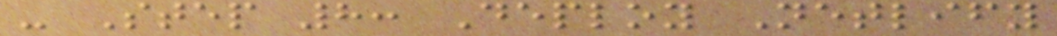- Step 8: Deploy Netlify
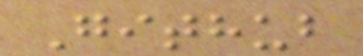Github
